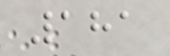181
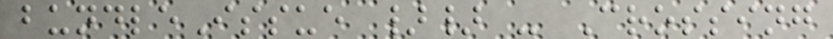bundleIssue }} - Crossing
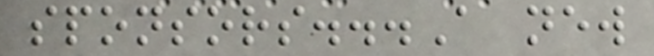sponsors...A new
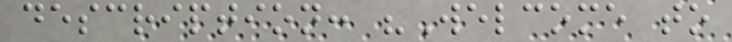description: "Welcome to
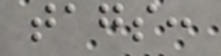tags:
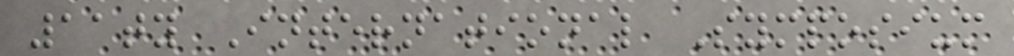11ty International Symposium
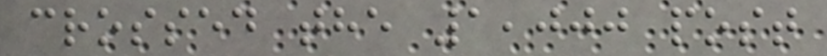crossed the 1,000 post
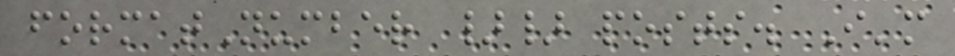formatNumber }} posts. I'm
